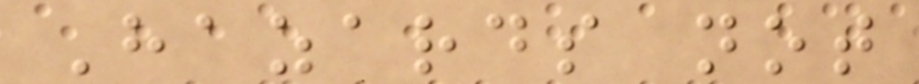Hazards not
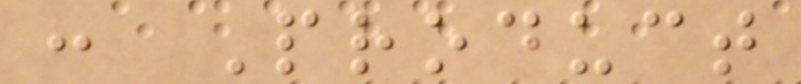: Product
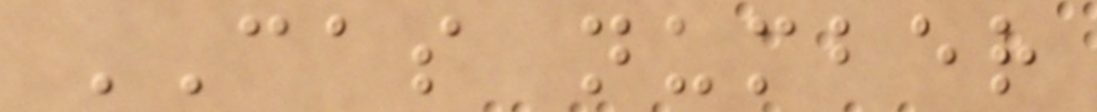CAS number
